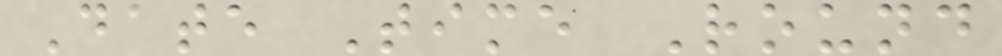Date Time Round
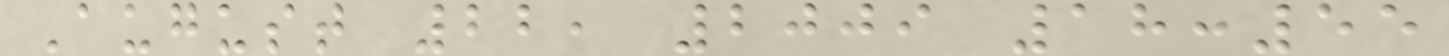August 22, 2009 18:55
